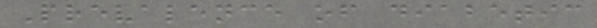Prevalence of diabetic
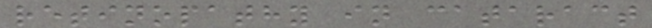retinopathy in cataract
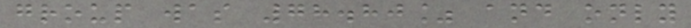group was 78.80% and only
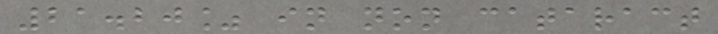21.20% in non cataract
